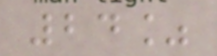24%
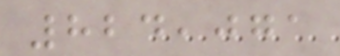824,071
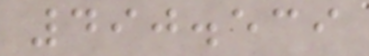490.539
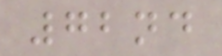72nd
